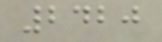2420
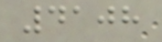4108
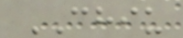CHIU
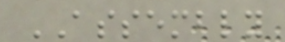ASSEMBLY
